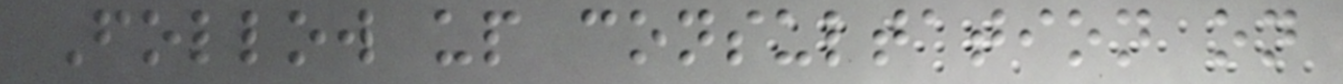Follow up consultation on
